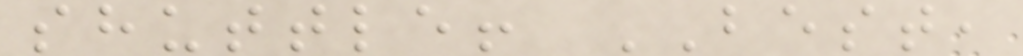shuttle! BEST,
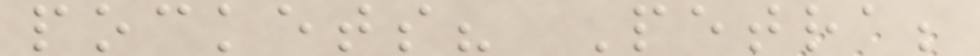pockets? Petra;
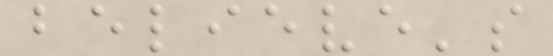believe's
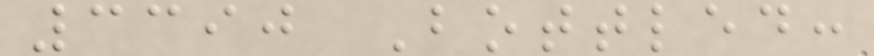3390 Bottled:
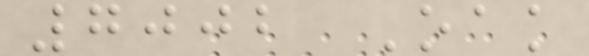7002 Oak
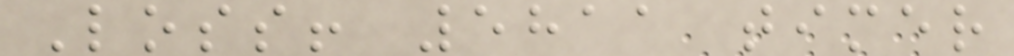Loss! 5811 timer
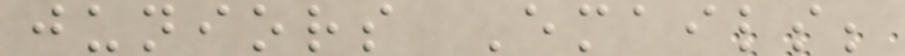juniors Emails;
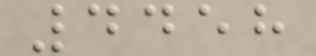4458
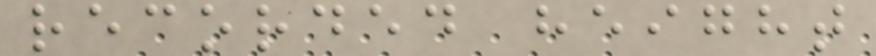recorded height
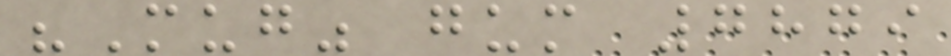"Mug" gum 7879
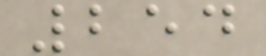254
